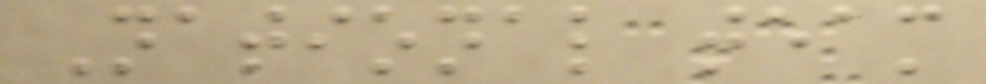National team
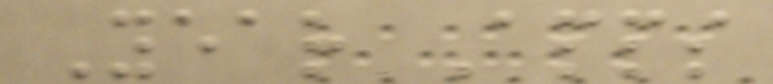Year Apps
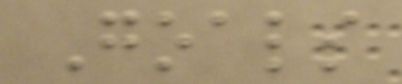Goals
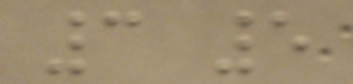3 5
